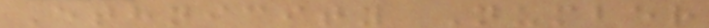Ethnicity Number
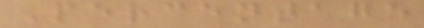Percentage
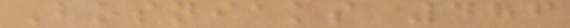Bosniaks 486
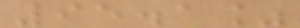95.1%
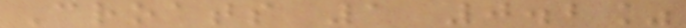Croats 1 0.2%
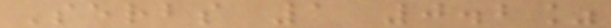Serbs 1 0.2%
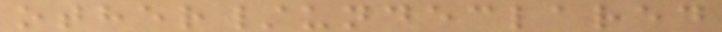other/undeclared
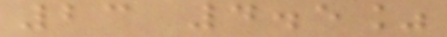23 4.5%
